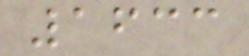1633
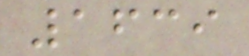1639
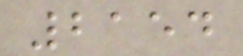2154
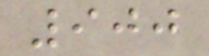900
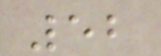52
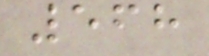568
